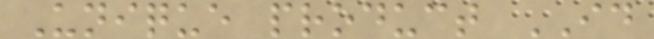Unique product ID
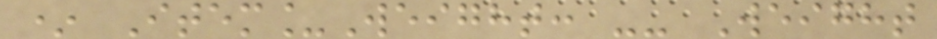* Item_Weight: -- Weight
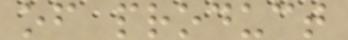of product
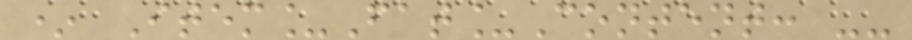* Item_Fat_Content: --
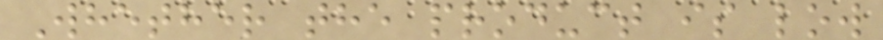Whether the product is low
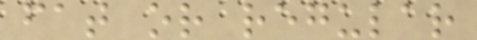fat or regular
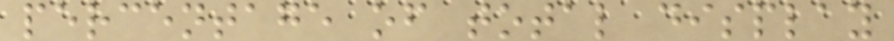percentage of total display
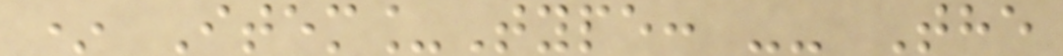* Item_Type: -- The
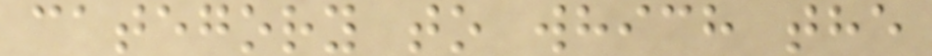category to which the
